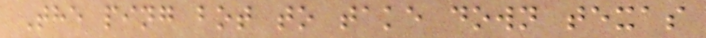The ping bot to take down texas
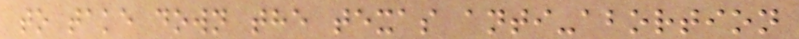to take down the texas anti-abortion
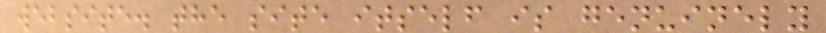website. the site itself is genuinely
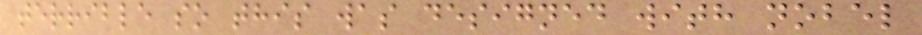terrible so this was designed with nobel
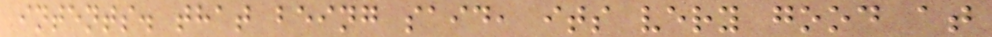intents. that being said, its very good at
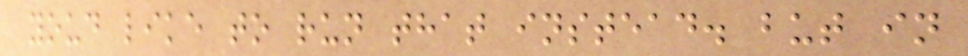youd like to run that instead. but in
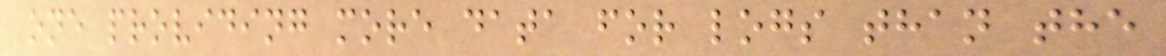one providing more data for logs than the
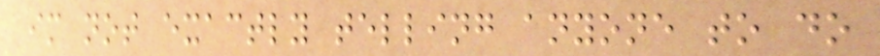im not exactly telling anyone to do
